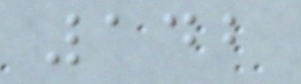142
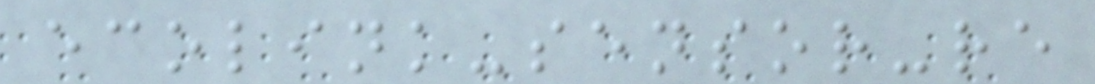ecolink-sensor-re
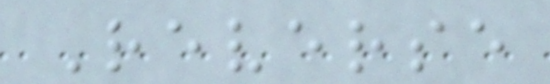Reverse
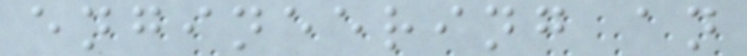engineering an
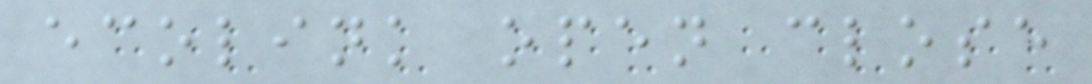ecolink open close
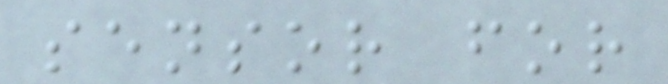sensor for
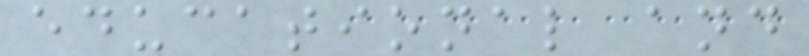educational and
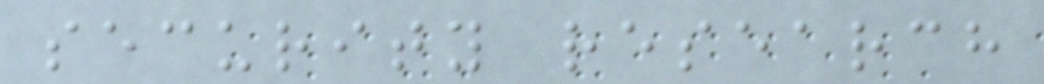security research
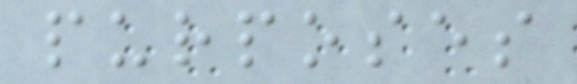purposes
